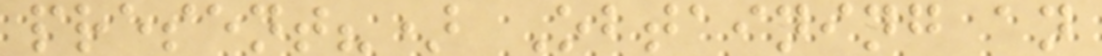present?) Obtaining an
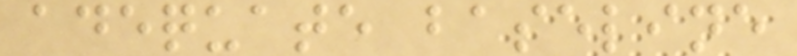adequate baseline
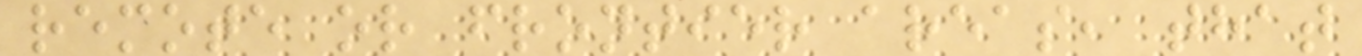remote or frontier areas, that
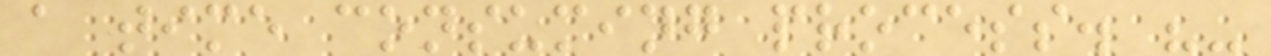a time consuming process. "-
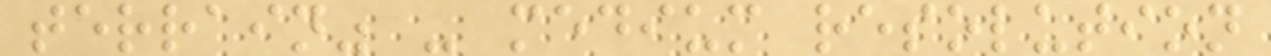terrain" - medium resolution
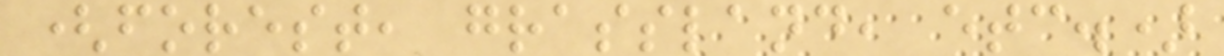(forest, grassland, etc.)
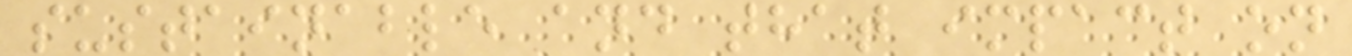sustainable and that impact on
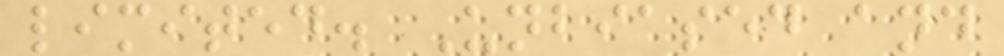limited. Unbiased and
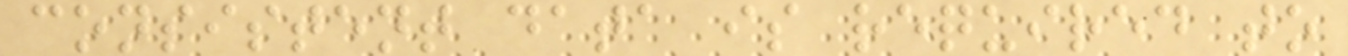consistent data is required to
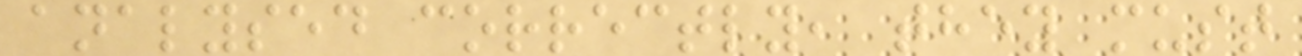analysed correctly, they must
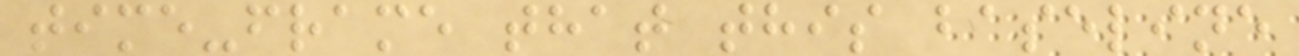time-frame that this baseline
